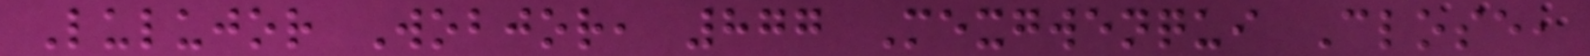Lulujor Wobjor, 877 Mexgwenqui Close,
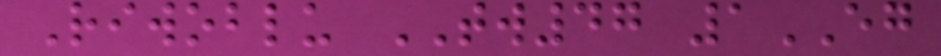Riwoblu TW47 1EG
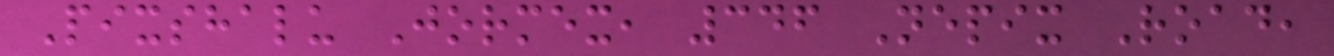Pixshalu Jormex, 346 Nepix Road,
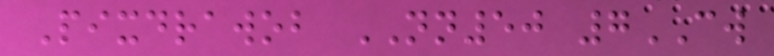Pixdrawob NN50 7CW
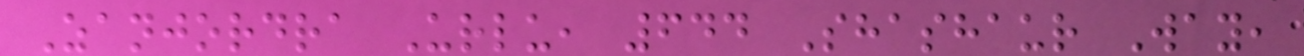Zanjordra Urlu, 644 Shashaur Way,
